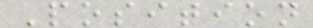Position
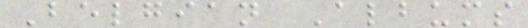Belgian Albums
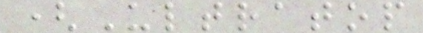(Ultratop
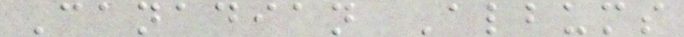Canadian Albums
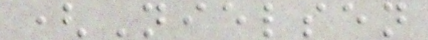(Nielsen
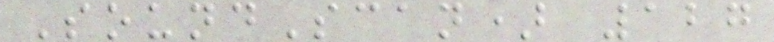SoundScan) 127
